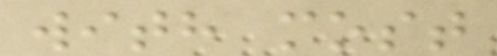with most
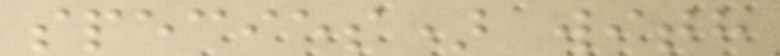species) with
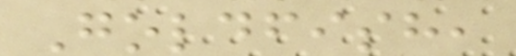Goldfish,
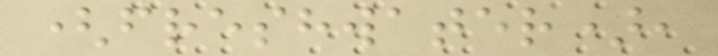(freshwater),
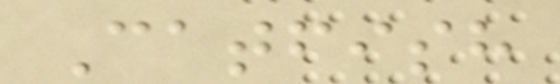Catfish
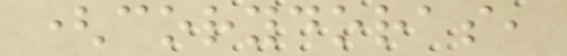(corydoras,
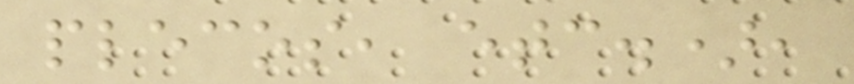plecos, etc.),
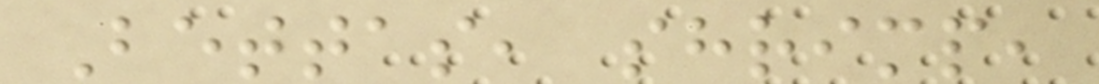Bettas, shrimp,
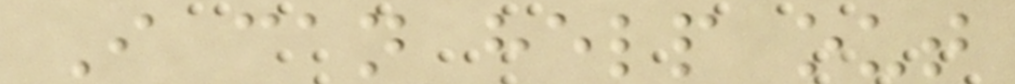I can help out
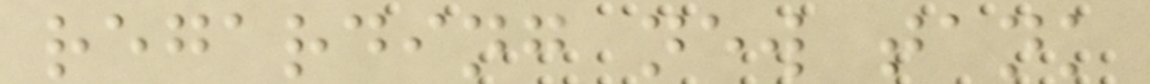regarding new tank
